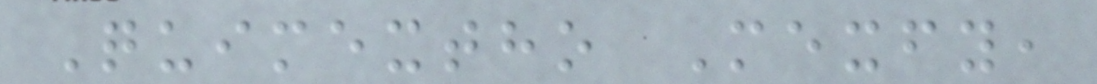Quimextho Mexfy,
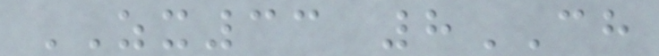ZX33 8CH
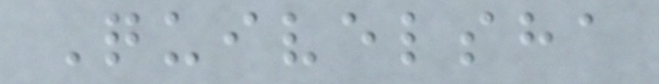Quivelsha
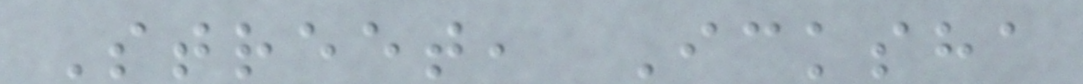Street, Icksha
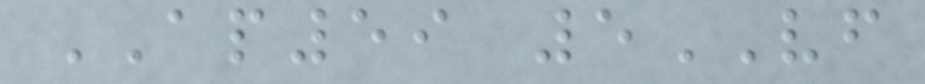AP59 5VF
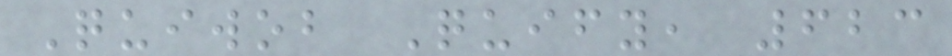Quiwob Quify, 623
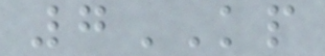7KP
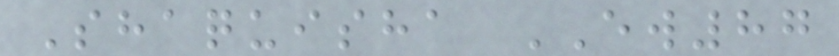Shaquisha EW87
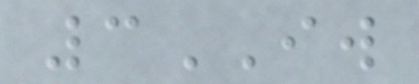3IW
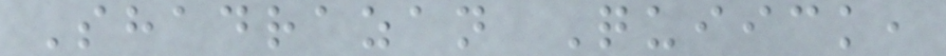Shadrazan Quiick,
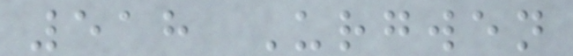518 Urgwen
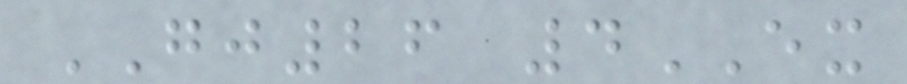GJ26 4EX
